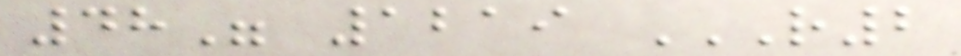48" 1219 R2
